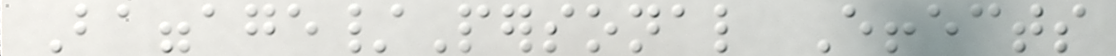Baggage/Personal Effects
